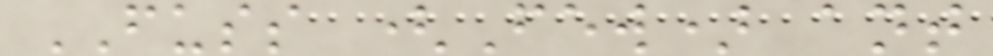FUSS (Few) ant
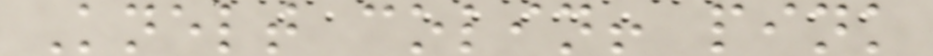Knelt colin! pink
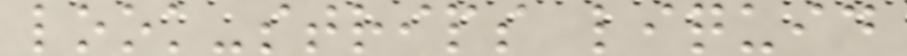look-strips liquid
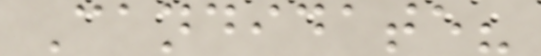Candidate?
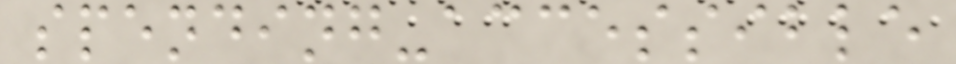spending-accessible
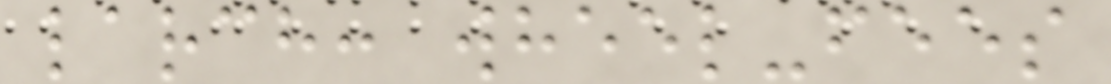larch: wheel-fees
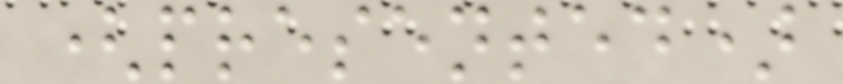(presented)
